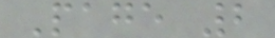Page 2
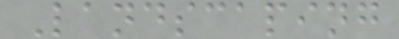Landscaping
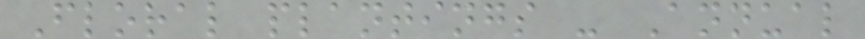Floral plantings - Annual
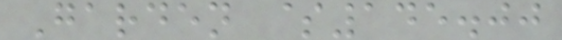Garden $145.00
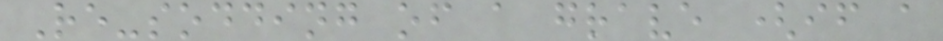Re-sodding of a grave (if a
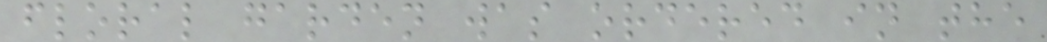floral garden was ordered in the
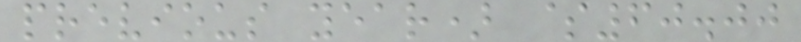previous year) $60.00
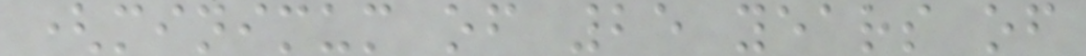(minimum of 25 years of
